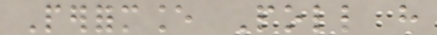Performance Poll have
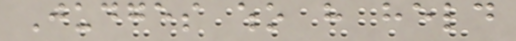Judges who have held
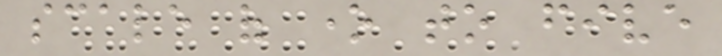scale of one to five
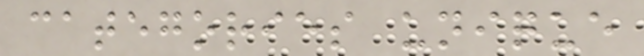categories unique
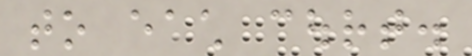to each court.
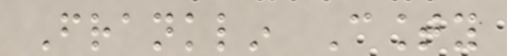Franklin County
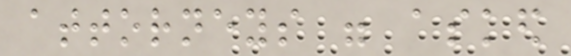attorneys were asked
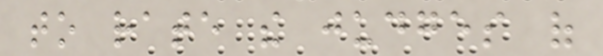to rate the judges of
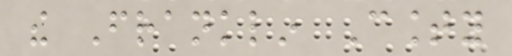the Franklin County
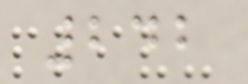242
